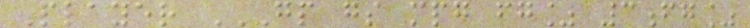Player GP GS MPG FG% 3FG%
